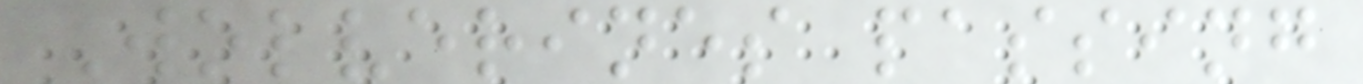Wolverines passing
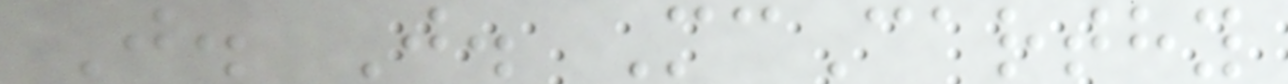J. J. McCarthy
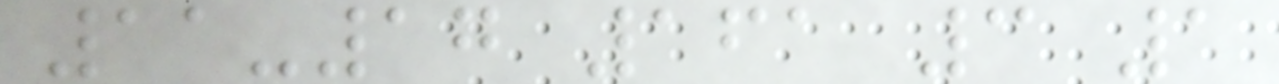11-17 161 3 1
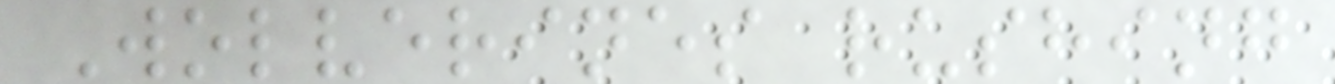Wolverines rushing
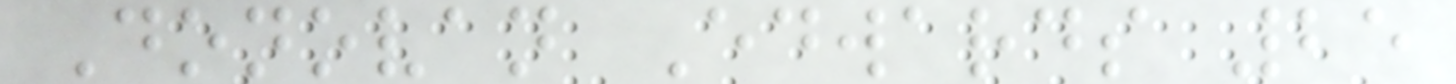Donovan Edwards 25
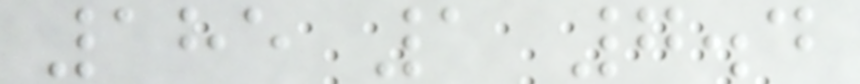185 1 7.4
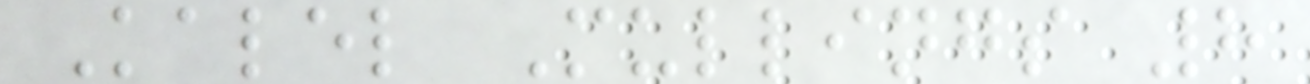Kalel Mullings 8
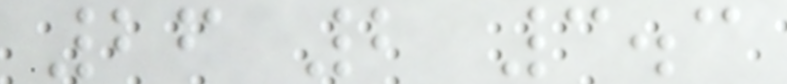26 2 3.3
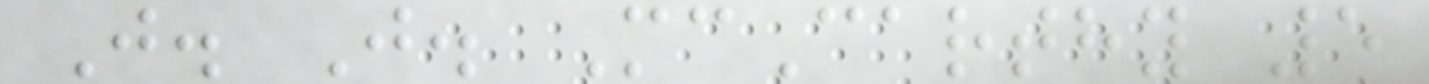J. J. McCarthy 5
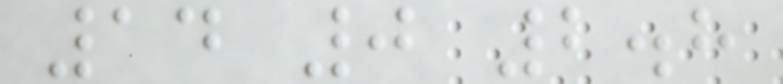14 0 2.8
